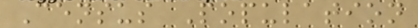Census Population
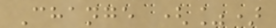Change (%)
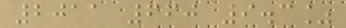2011 660 9.3%
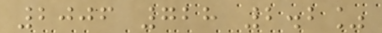2006 728 2.2%
